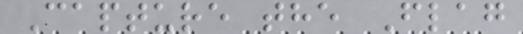Capture the Flag
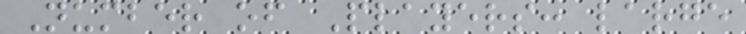Number of Players: large
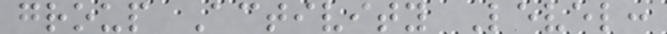group Activity Level:
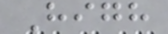High
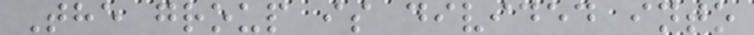The group is divided into
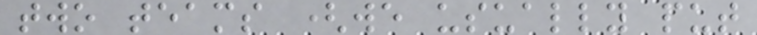two teams (we usually put
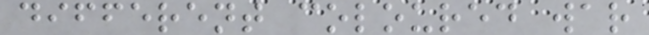different coloured war
